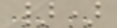})
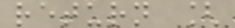return [
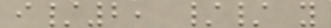i/2, // y
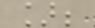];
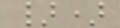})
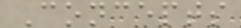Concepts
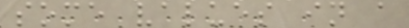some values in a
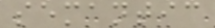semantic
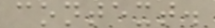context.
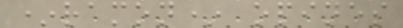*ramon* opines
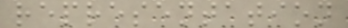representation
